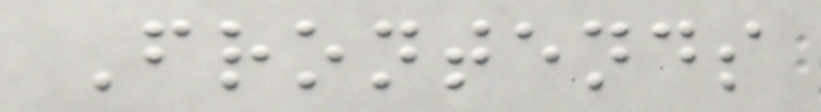Frontends
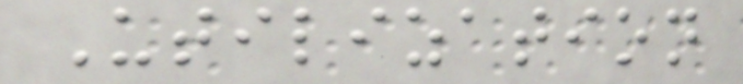Utilization
